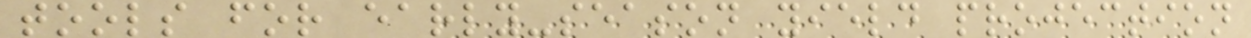tools for early-season yield projection
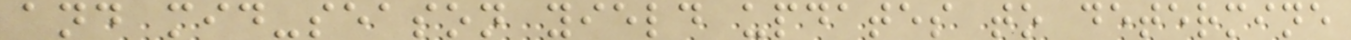and mid-season yield updates to determine
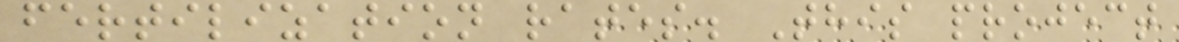fertilization rates. This project
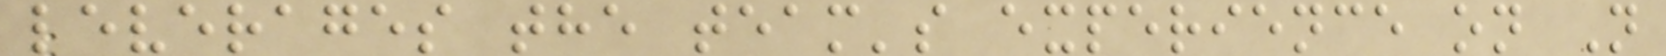leverages the team's experience on N
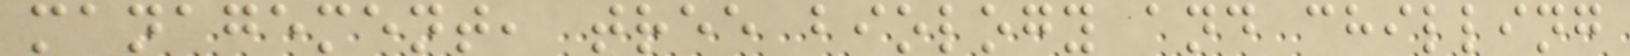management, tree biology and chilling
